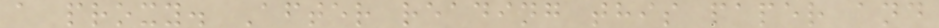a proxy. After reading this paper and
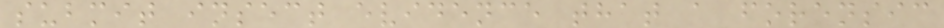submit insect evidence that a forensic
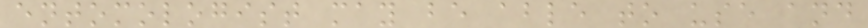entomologist may be able to use and
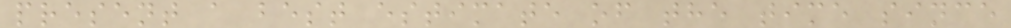present a best estimate of the time since
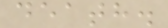death.
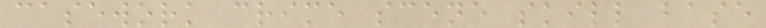casework crime scene skill base
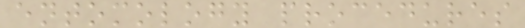entomology procedures
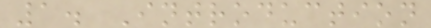1. Introduction
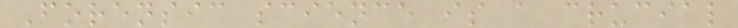Forensic science is a crucial
